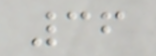36
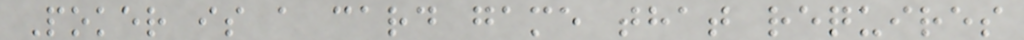Poker is a card game that requires
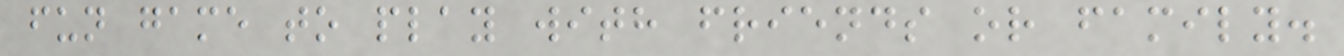fun game to play with friends or family.
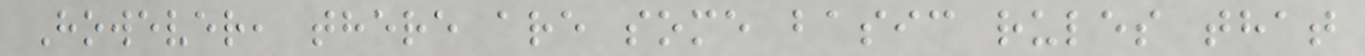However, there are some basic rules that
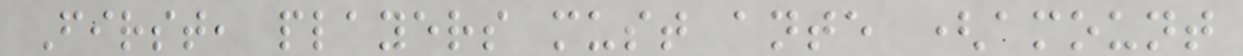First, players must ante (amount
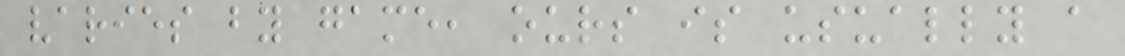varies by game, ours is usually a
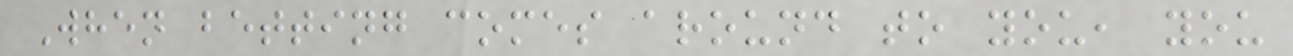When betting comes around to you, you
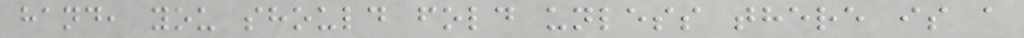hand, you should fold unless there is a
